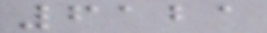6121
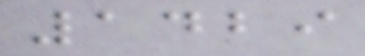1429
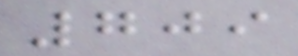709
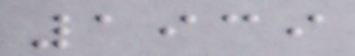1939
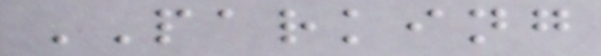PARKING
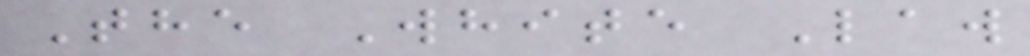The White Law
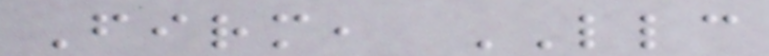Firm, LLC
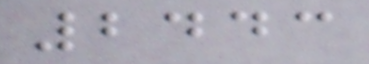2443
